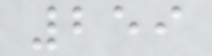259
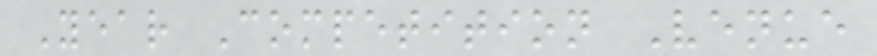Year Competition Venue
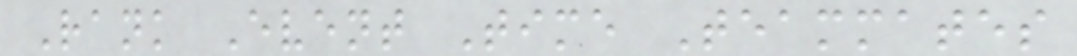Rank Event Time Teammates
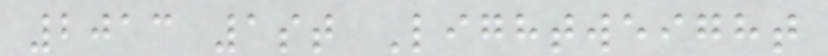2013 1st Lightweight
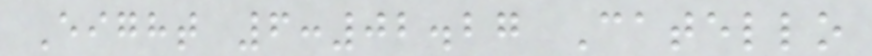Eight 6:02.27 Catello
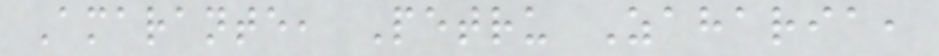Amarante, Petru Zaharia,
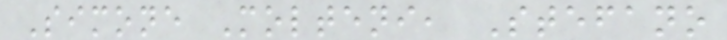Simone Molteni, Stefano
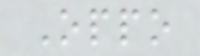Oppo
